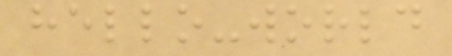hello-world
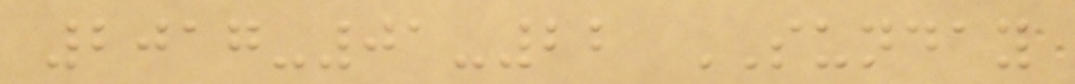2017-01-22 SUNDAY
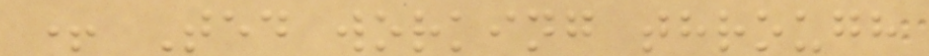+ Ted working through
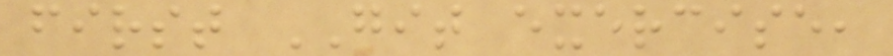first GIT exercise,
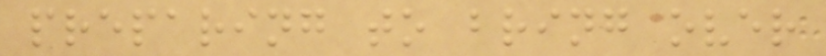preparing to bring over
